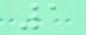1
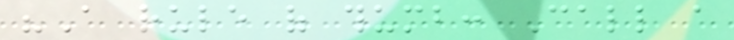"A rule of thumb: Call a
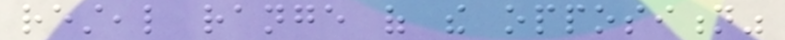resteal range of the opposition"
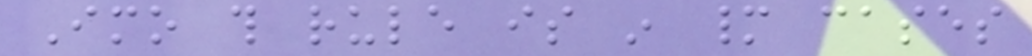Imo this rule is in many cases
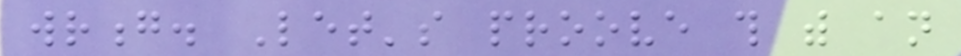wrong. Let's proove this with an
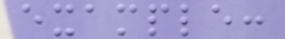example:
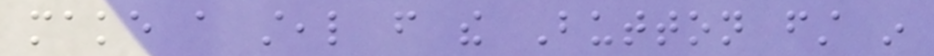make a steal from the Button first in
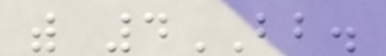with 4BB.
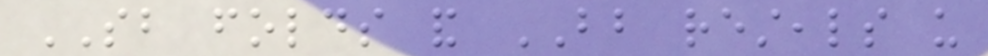SB folds and BB resteals us
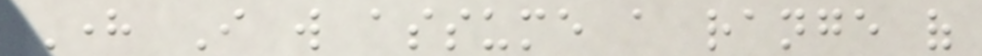Here I will assume a range of
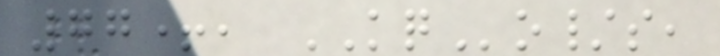77+, KQo/s,
